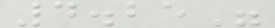4.25"
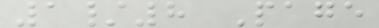1/8 Page
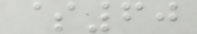$60
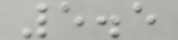5.5
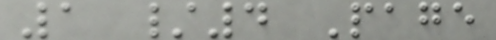1 /4 Page
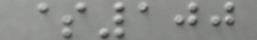$100
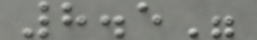8.5"
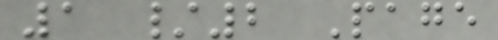1 /2 Page
